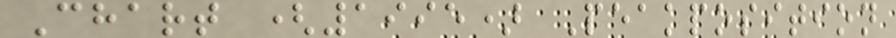Chart (1995) Peakposition
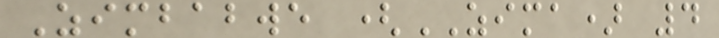Zimbabwe (ZIMA) 4
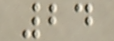24
